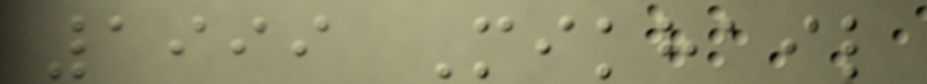1999 Mikhail
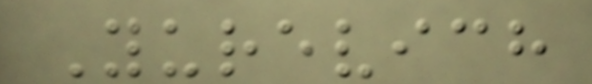Yurevich
